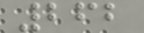262
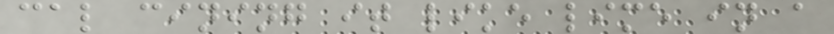cal cining it like lime in a
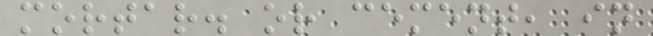mortar. or cement, in
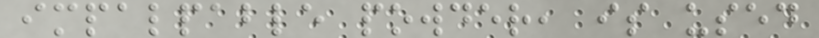impalpable powder, is used
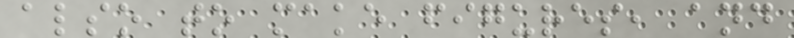also to make figures, and
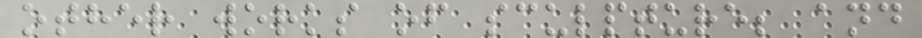other works of sculpture; and
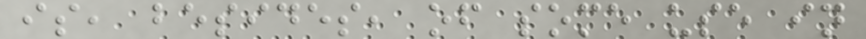is, besides, of some use in
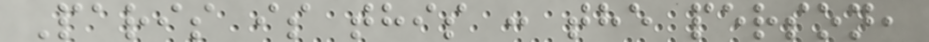Paris is this : the person,
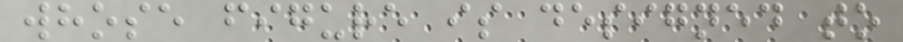whose figure is designed to
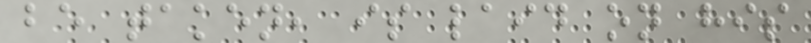be taken, is laid on his
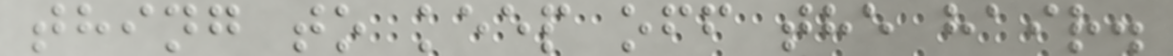thing to keep off the hair.
